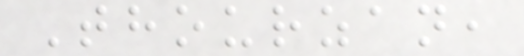Thourzan,
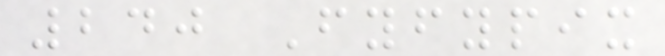240 Fyfypix
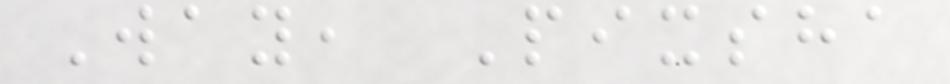Way, Pixsha
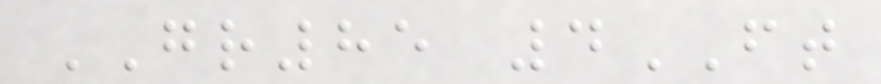GR85 4FT
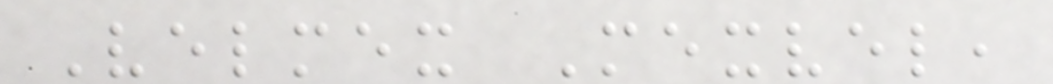Velmex Mexvel,
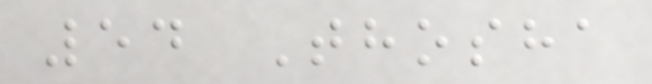54 Thosha
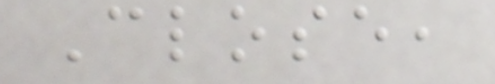Close,
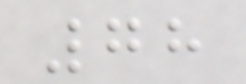78
